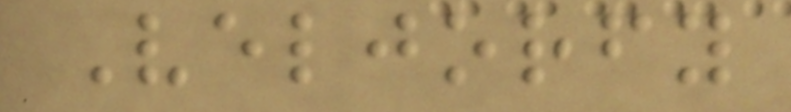Veljorfy
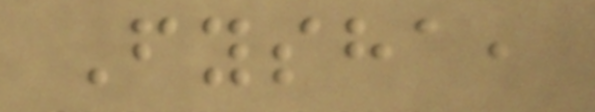Fysha,
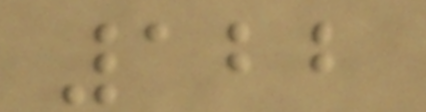122
